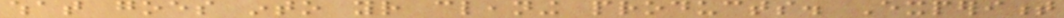what goes into your cleaning products. Experiment
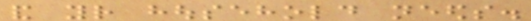and your household needs.
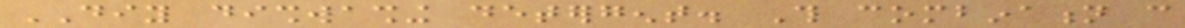DIY dishwashing detergent. This combination can
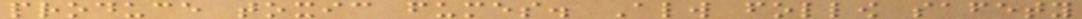produce toxic fumes. Always follow safety
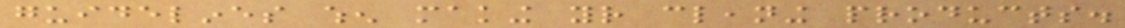guidelines when making your cleaning products.
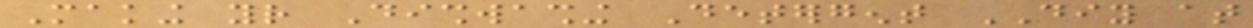Making your Dishwashing Detergent DIY at
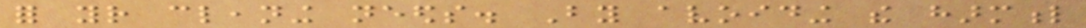for your cleaning needs. By avoiding the harmful
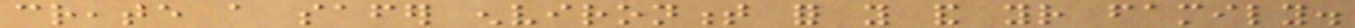create a safer environment for you and your family.
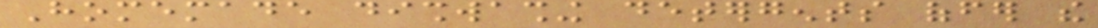Homemade dishwashing detergents offer the
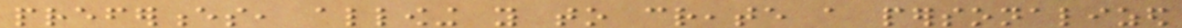preferences, allowing you to create a personalized
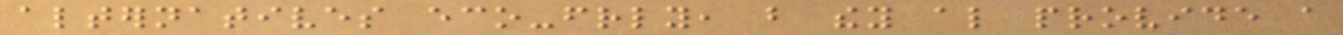alternatives eco-friendly, but they also provide a
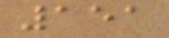151
